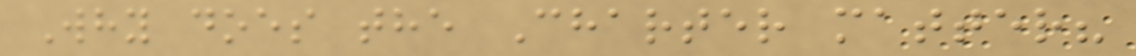Why does the Charter matter?
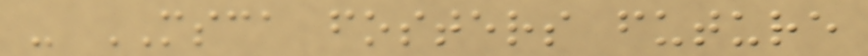- MSCA fosters future
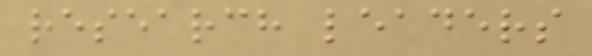research leaders
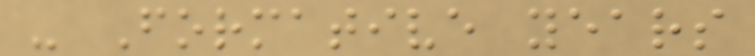- Formative years
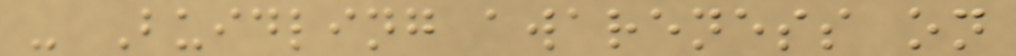- Buidling awareness on
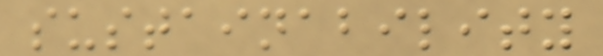sustainability
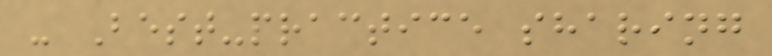- Best-practice sharing
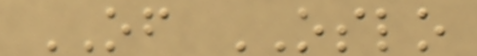OF OSLO
